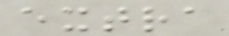extra
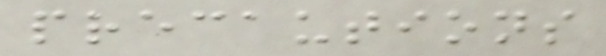precautions
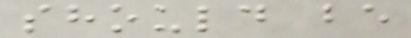should be
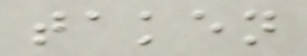taken
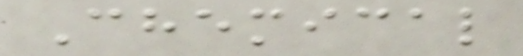Chemical
